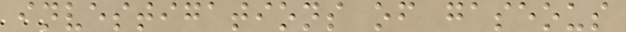investigations of gaseous
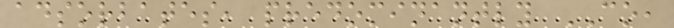adsorbates, predominantly CO,
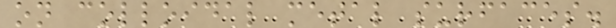on colloidal metal surfaces.
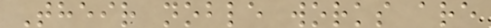Their noble works are
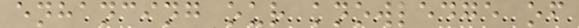enhancing our knowledge of
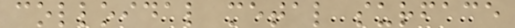colloidal metal surface
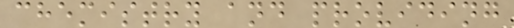chemistry and providing
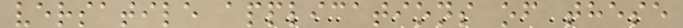versatile applications of these
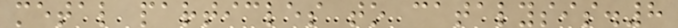metal particles to catalysis.8
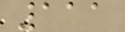111
